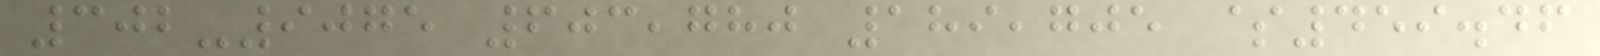302-9075 603,780 189,705 $459.46
